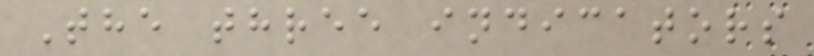The three indicators
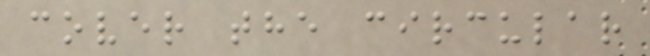cover the circular
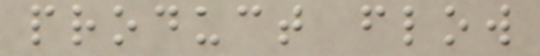product flow
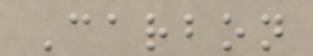Carbon
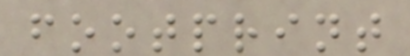footprint
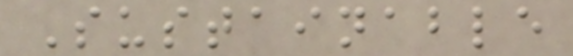Sustainable
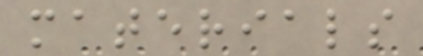materials
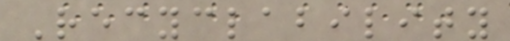Recyclability
